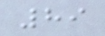89
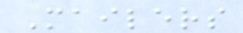Mailers
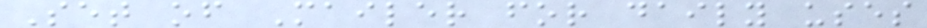Set of Mailer for daily uses
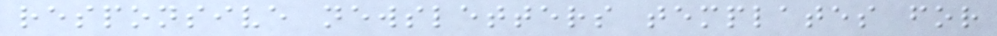responsive newsletters templates for
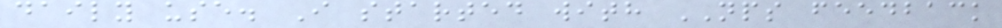daily use. I started with NPS feedback
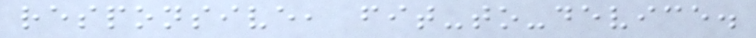responsive, fit-to-device.
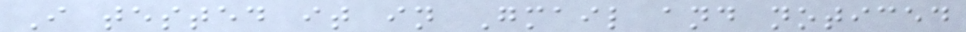I tested it in Gmail and noticed
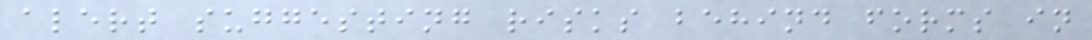alert suggesting risks behind forms in
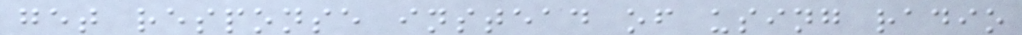get response instead of using radio
